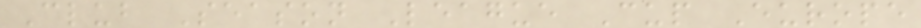Club Season League Cup Europe
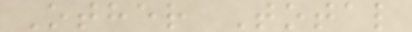Other Total
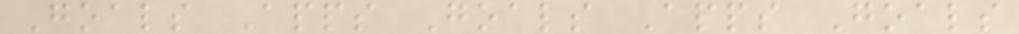Goals Apps Goals Apps Goals
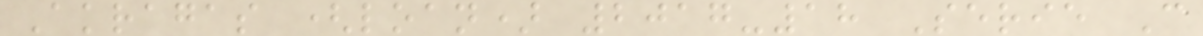Akragas (loan) 2017-18 Serie C
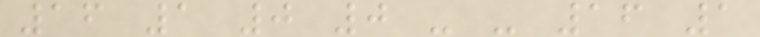16 1 0 0 - - 16 1
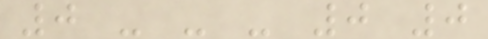0 - - - 0 0
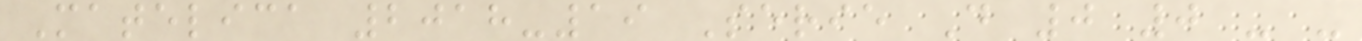Matelica 2018-19 Serie D 0 0 - -
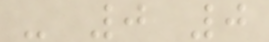- 0 0
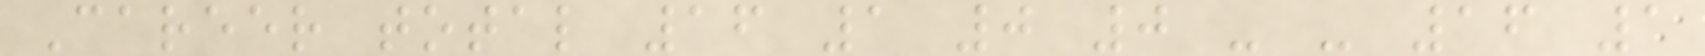Career total 16 1 0 0 - - 16 1
